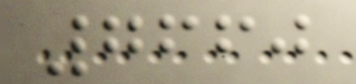7660
